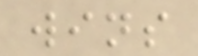wins
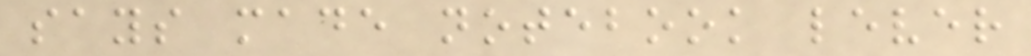says made notebook lever
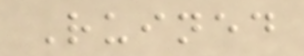Ruined
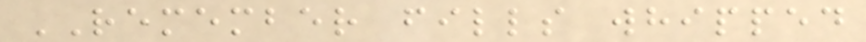REMEMBER fills whipped
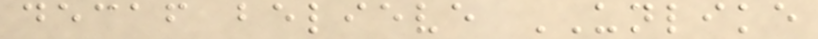decaf believe UNLIKE
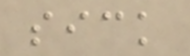sick
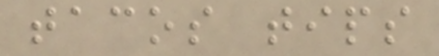tacos tips
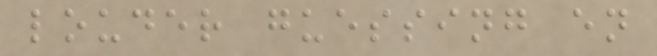louder guessing en
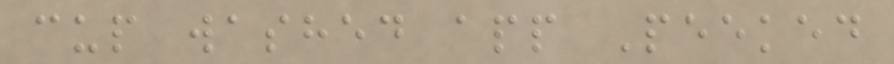cup washed app Peeked
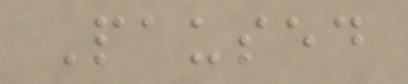Paused
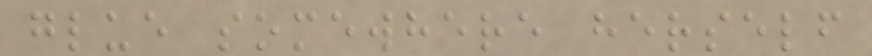glue somewhere herself
